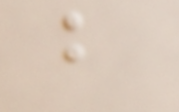b
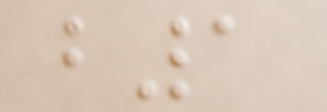b1
